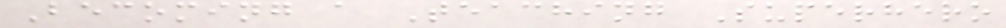Becoming a Teaching Superhero
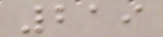219
